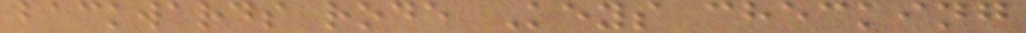backwards rode Keys checking
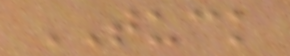TUCK
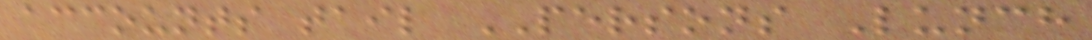accounts tail PERSONS Lunch
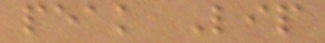peak Lip
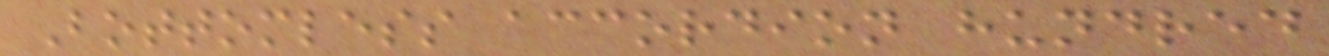Bottomless accordion hundred
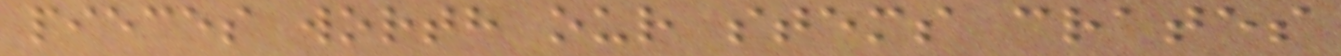pieces worth our stems crates
